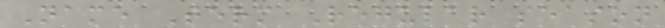Name Term Regular season
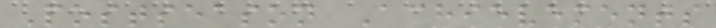Postseason Achievements
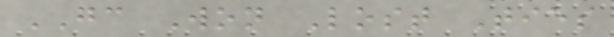GC Won Lost Ties
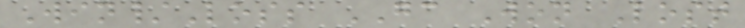Win/Loss GC Won Lost
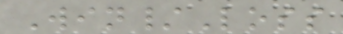Win/Loss
